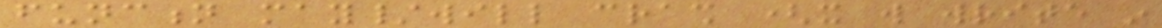function may/will crash (it will write in
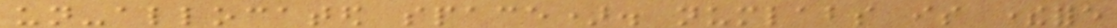un-allocated space). numlabs is therefore
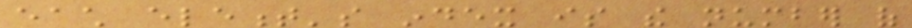each element's index is the number of
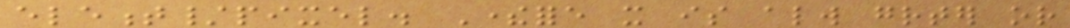element/pixel. Therefore it is always greater or
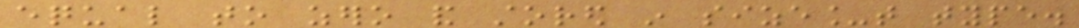equal to zero and stored in size_t type.
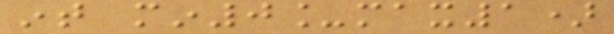int min0_max1)
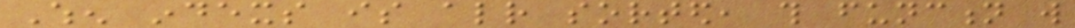When indexs is already sorted, this function will
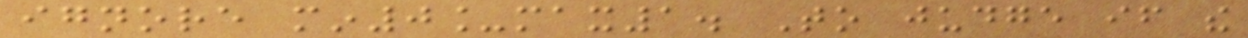ignore min0_max1. To judge if the
